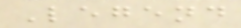Legend
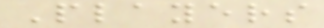Players
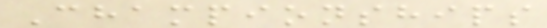Championships
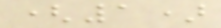(1)
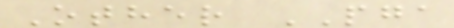Other PGA
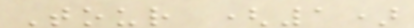Tour (1)
